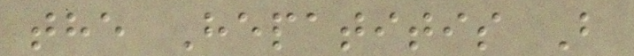the Hepatitis B
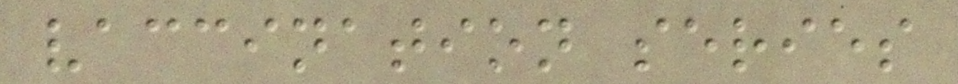vaccination series
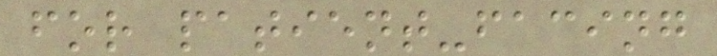for patient-facing
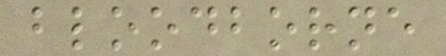bloodborne
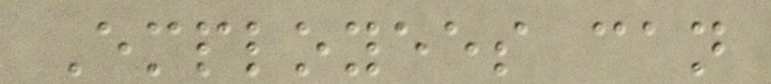Employees can
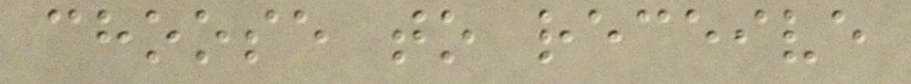choose to receive
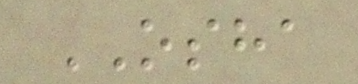OSHA
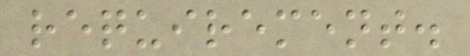requirement.
